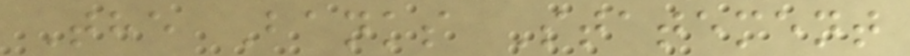The Banks Statement
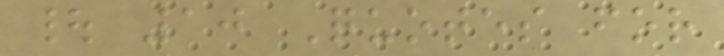| 10 Quotes for
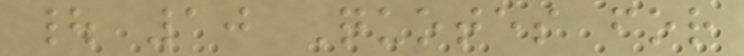| 10 Quotes for
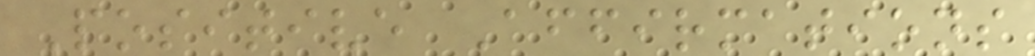Positive Affirmations
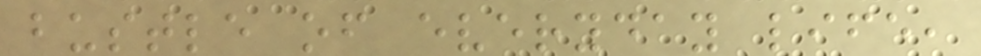bustle of everyday life,
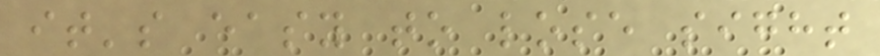it's easy to lose sight
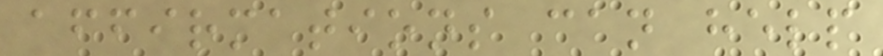affirmations can help
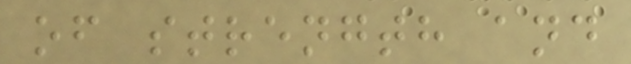of strength and
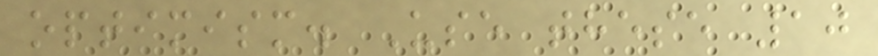optimism. Use these 10
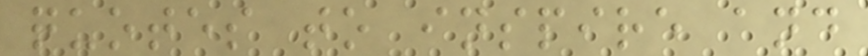quotes to inspire and
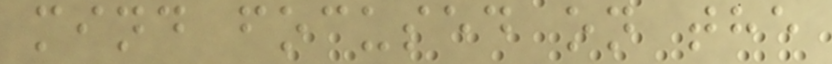mind focused on the
